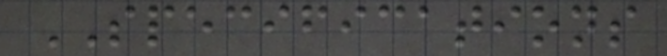SPECIFICATIONS
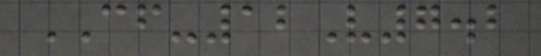CF-12V7.2
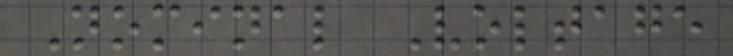Nominal Voltage
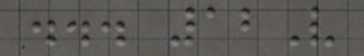... 12V
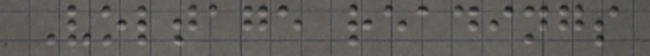Voltage readings
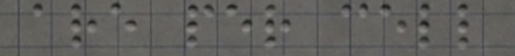are per cell
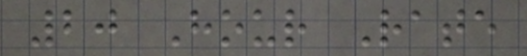20 Hour Rate
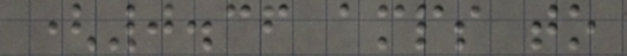(0.36 amps to
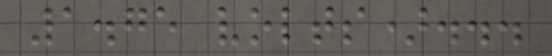1.75 volts)...
